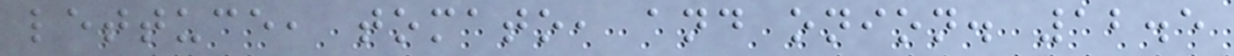lettuce, tomato, and onion. 12.5
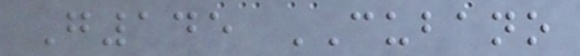G145 CUBANO
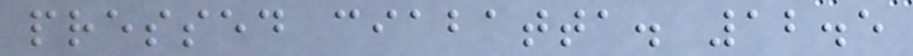pressed ciabatta. 12.5
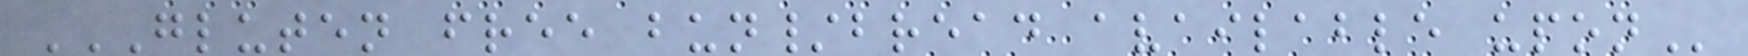GLUTEN FREE BUN/BREAD AVAILABLE UPON
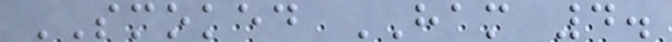SMOKED HAM 4.
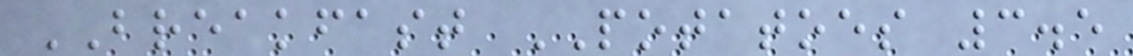BREAKFAST POTATOES 3.5
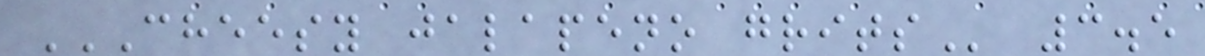CHEESY JALAPENO GRITS 3.5
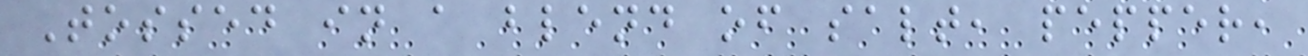Tossed in a blend of salt, pepper,
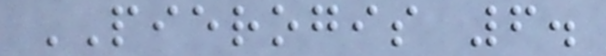PIEROGIS 6.
